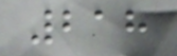218
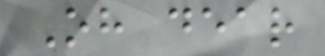Oh dear
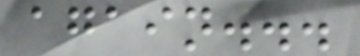again...
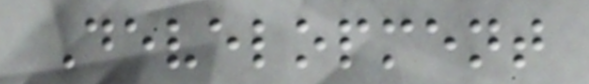Development
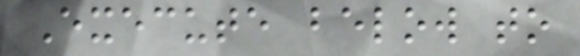Execute below to
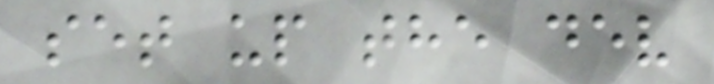set up the dev
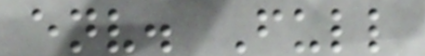env. Full
